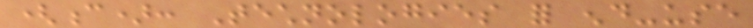(c): Technologies for end-use
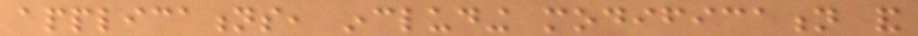applications, including modification and
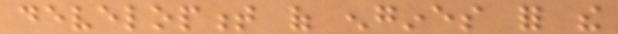development of engines for the
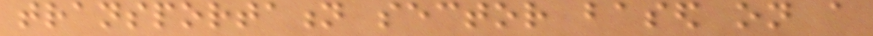transportation sector based on a
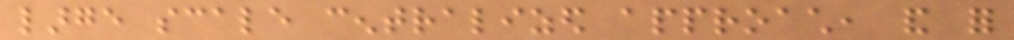large scale centralized approach, and for
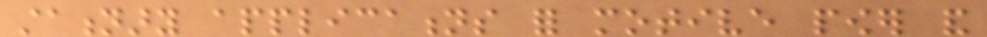stationary applications for motive power and
